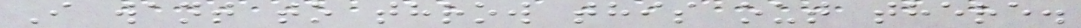I want to throw this out there.
